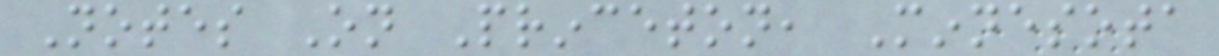Notes On Princeton, Minnesota
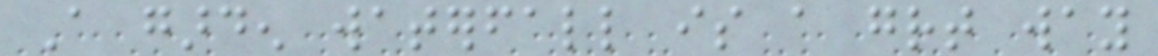A garden waterfall is a great way
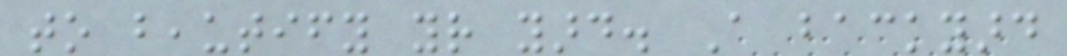to beautify your yard. A backyard
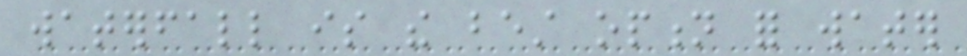waterfall is the best option for water
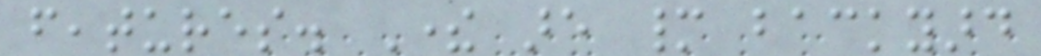features. There are many backyard
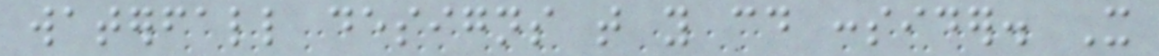waterfall designs that you could consider. It
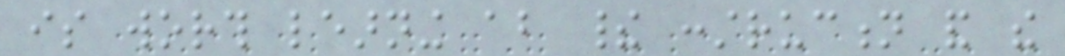is worth learning about their construction and the
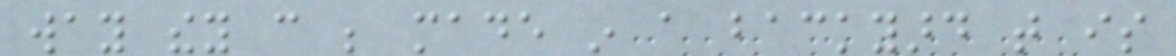way they can be made in a backyard that is
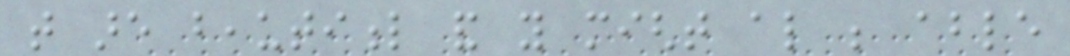that are beautiful and you might also be able
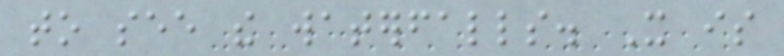to see the waterfalls. It is
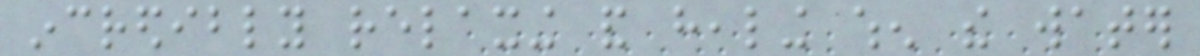incredibly relaxing and healing when the water
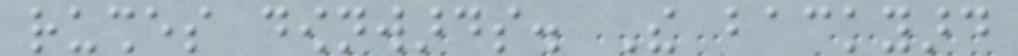rushes downwards. The backyard
